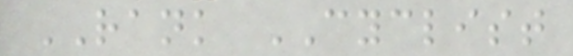RANK CYCLIST
